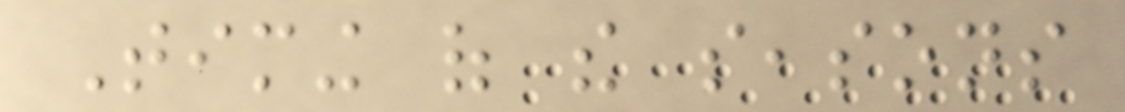Timing of the seasons
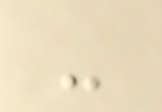-
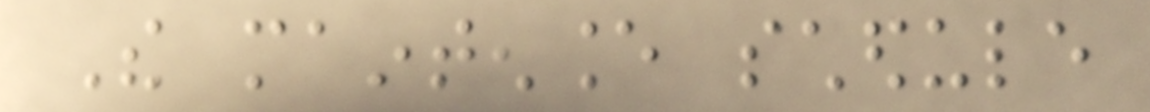The maintenance schedule
